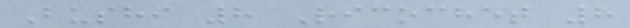Bushi 8 Ricochet 8
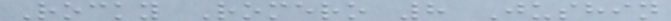Rocky Romero 8 Jushin
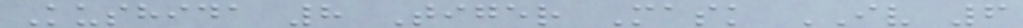Kushida 8 Tiger Mask IV 6
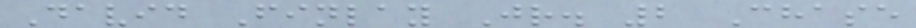David Finlay Jr. 2 Chase
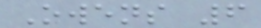Owens 6
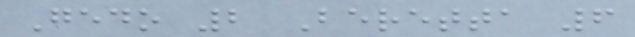Gedo 2 Beretta 6
